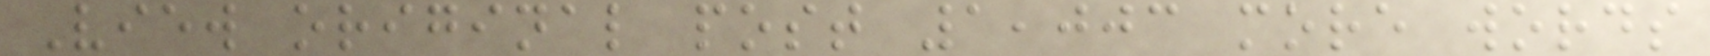View original post 1,003 more words
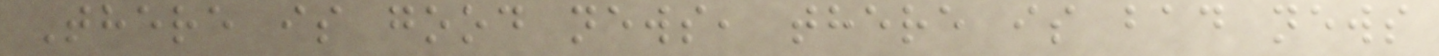There is good news, there is bad news
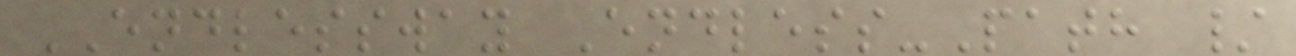ENDLESSWAY Endless-Path /
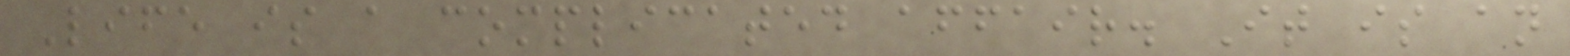Life is a complicated affair. It is an
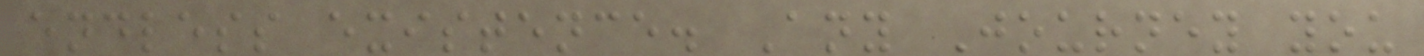endless existence. Any Journey you
